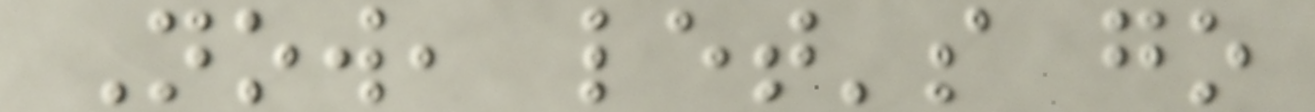Now, let's go
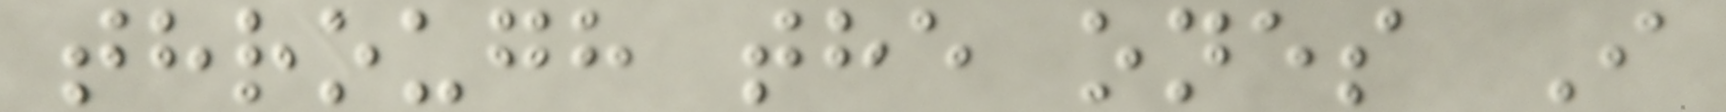through the ones I
